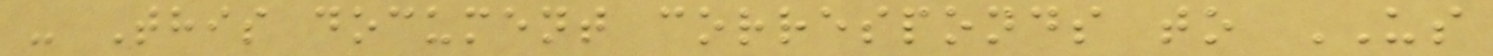- This document corresponds to US
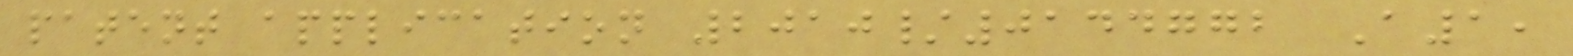patent application 2010/0144772 A1,
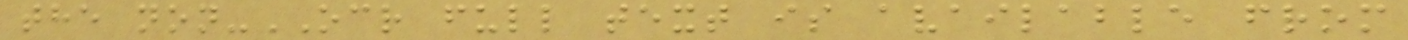the non-OCR full text is available from
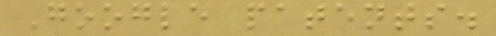Google patents.
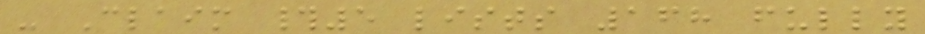- Claim #5 lists 168 fully
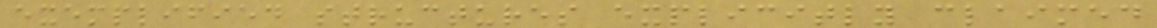exemplified structures explicitly claimed
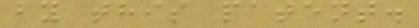by this patent.
